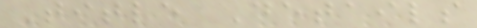Title Details
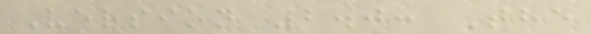Version 2.0: The
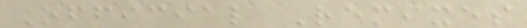Official Remixes
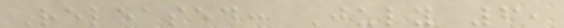Released: July 6,
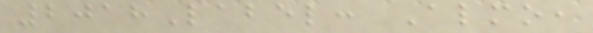2018Label: Almo,
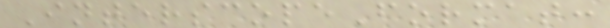InterscopeFormat:
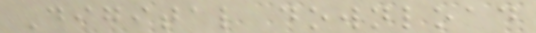Digital download
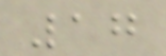17
